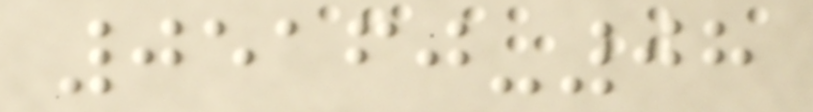05160-08
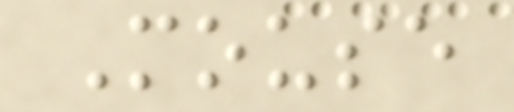Mouse
